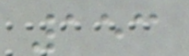153
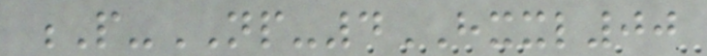P-NP-4HXXL00
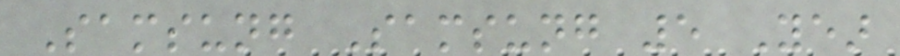Samsung Samsung 5 Year
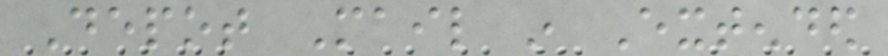Depot Mail in Extended
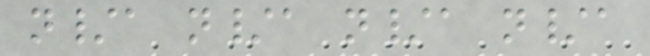n/a n/a n/a n/a
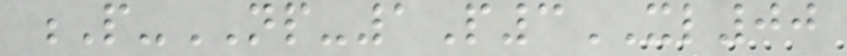P-NP-1P3XL00
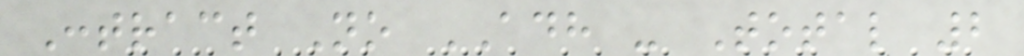Contract No ADH - Total 2
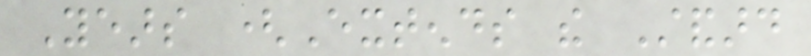Years (Extends the Standard
